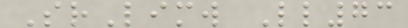SrLimw Ll73
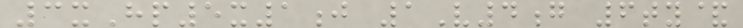3xHp5x1j 1V4g 6ty&
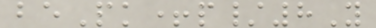bePk+p/8Y
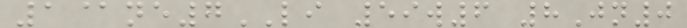1@ne7LI 59w6 8Jn0
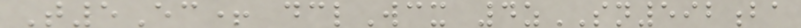T5Ec+ dclWcx 4zSN592ba
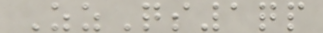ZzQs1qp
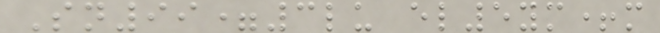Sn99=3lu el5ym+m
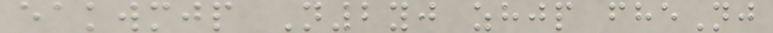eakwmjp N2yj zhjp fheNj
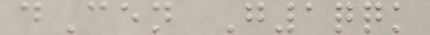dCen G1qqk
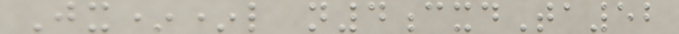Jx**l n4cxdTa52
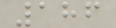186
